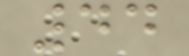44
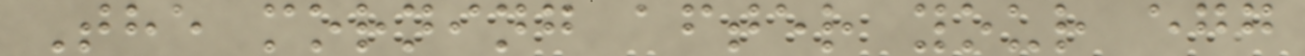The morning after your egg
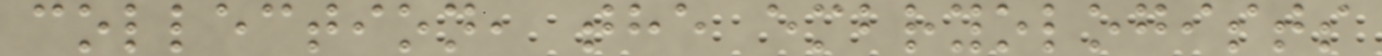collection, the embryologists
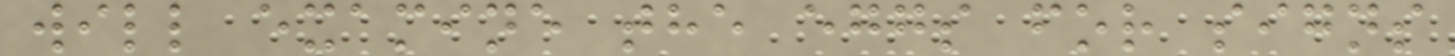will examine the eggs for signs
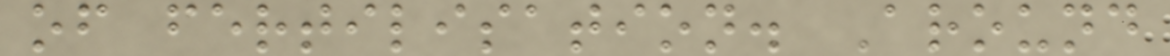of fertilisation. Around
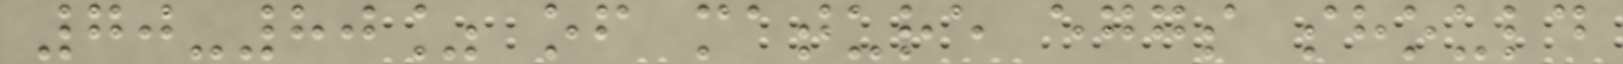70-80% of mature eggs should
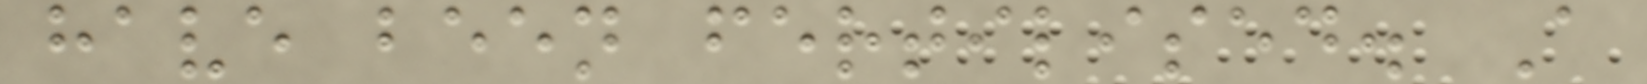have been fertilised. A
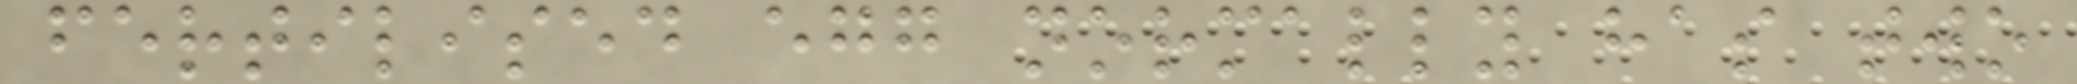fertilised egg normally has two
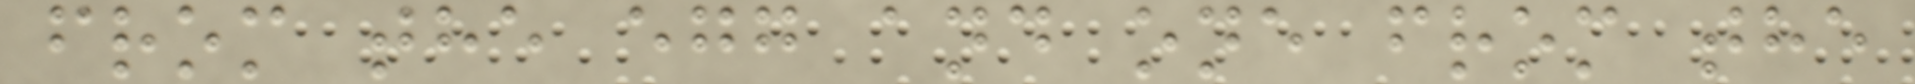from the egg and one from the
